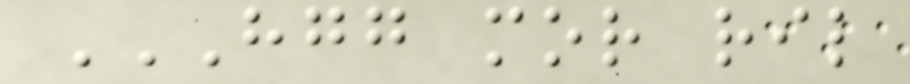HGG MOR RIL
